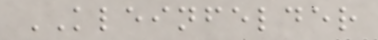KLEINFELDER
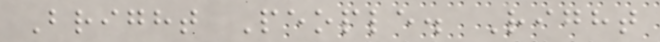Bright People. Right
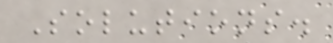Solutions.
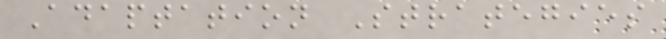Adaptation Strategies
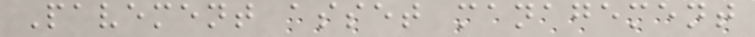Pavement asset management
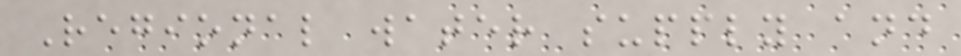Regional water supply and
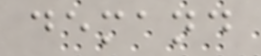demand
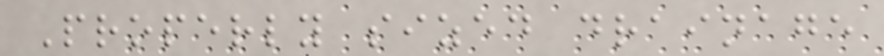Properly sized drainage
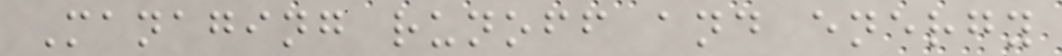Managing runoff and energy
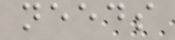needs
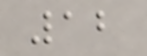12
